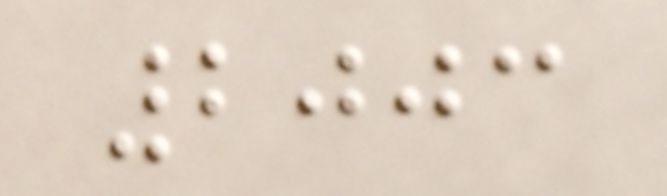2003
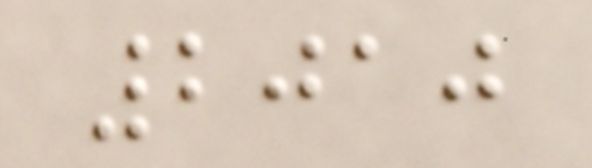2010
